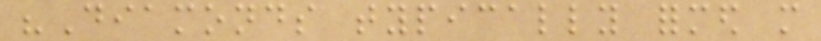"Diamonds typically formed more
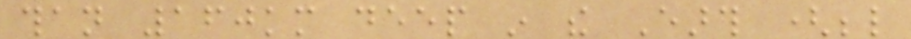than 160km deep in the Earth (below
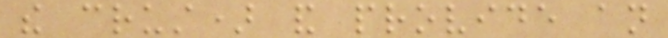the crust) and provide an
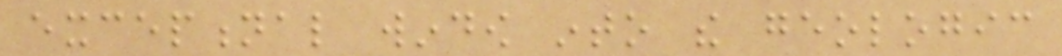exceptional window into the geologic
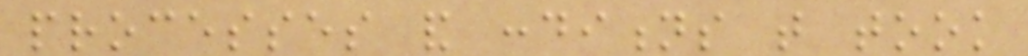processes and conditions that took
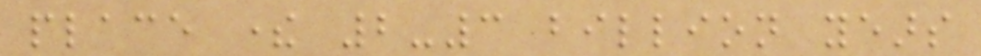place there 2-3 billion years
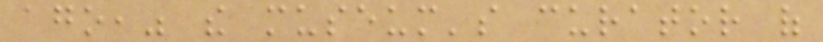ago," the museum's curator of
